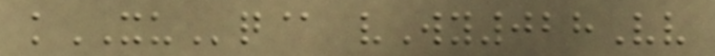kXUq@ vWy028Vv
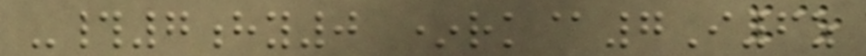-#7hy0 *rk@7I6z
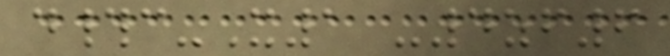d#c-X1 -4zf6
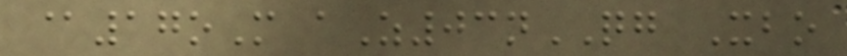@17oM aZ03nQG Xbo
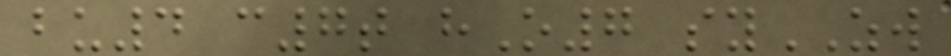bu4 c7t hO7 syZW
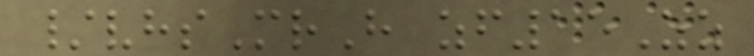/vhsMrH zf15Zz
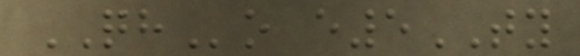QHo e5TY
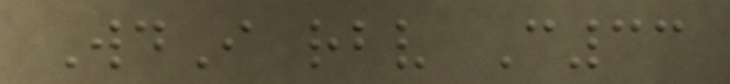WdI rbv C33
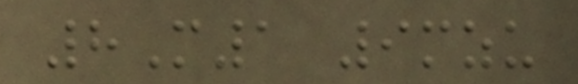8M1 9mzu
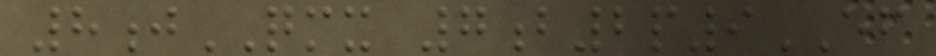8jQMX 7b2p9EF
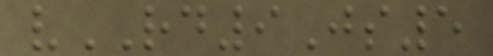vRD9Js5
